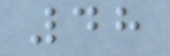48
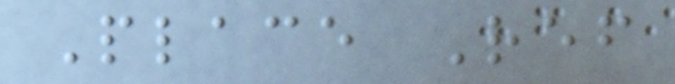Place Ref
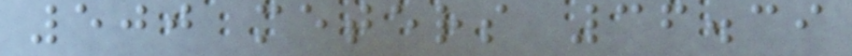500 meters 36.39
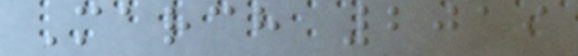March 2019
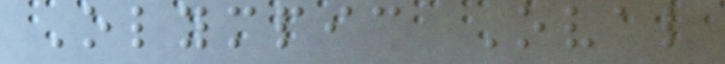Olympic Oval
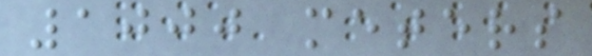1000 meters
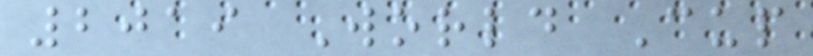2019 World Cup
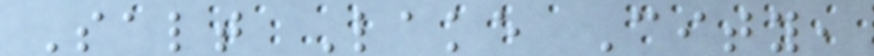Salt Lake City,
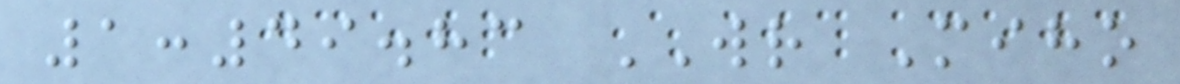1:49.83 WR Miho
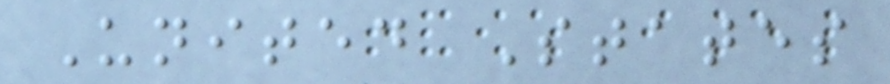United States
